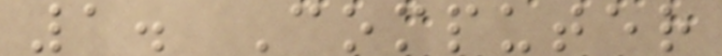1. Computer
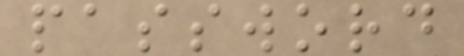password
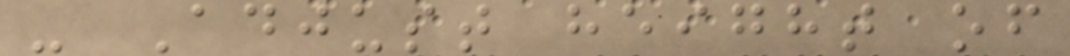- Adjust height of
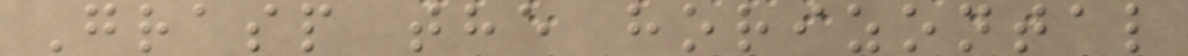Grasp the horizontal
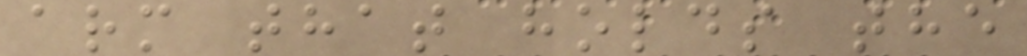arm that holds the
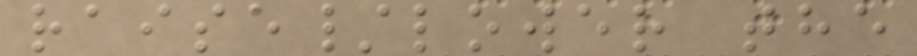raise/lower the
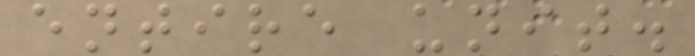entire unit.
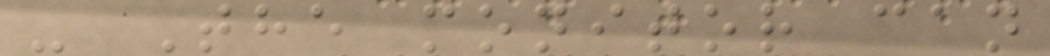- The monitor can
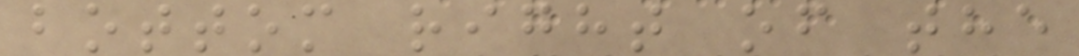bottom right of the
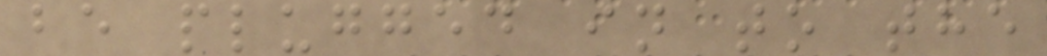be plugged in to the
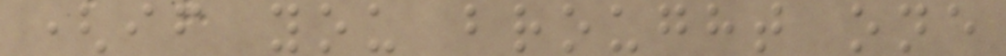(if you brought one
